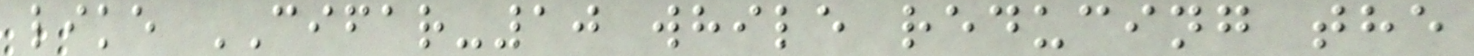like CIFAR-10 while reducing the
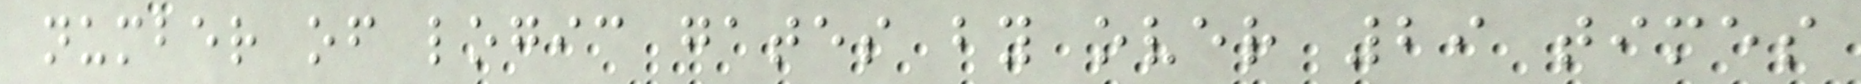number of logic gates by over 29 times
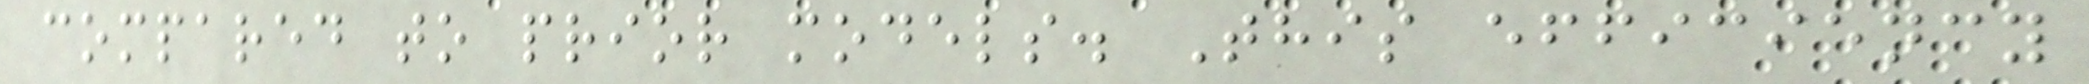compared to prior models. This efficiency
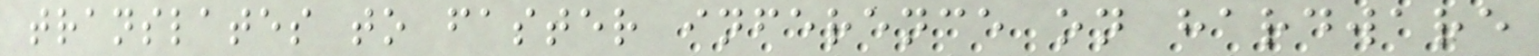translates to faster inference on hardware
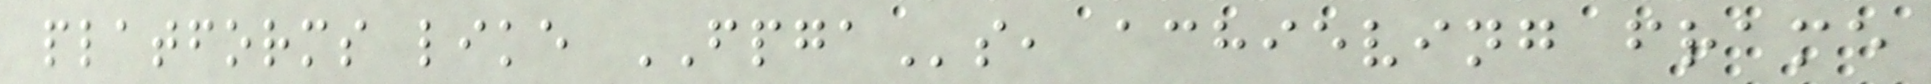platforms like FPGAs, achieving frame
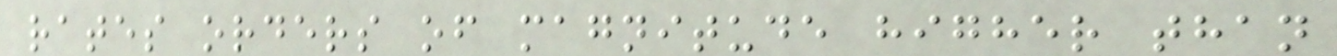rates orders of magnitude higher than
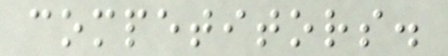competitors.
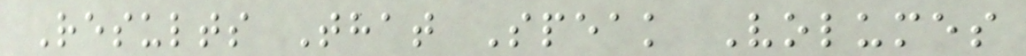Results That Speak Volumes
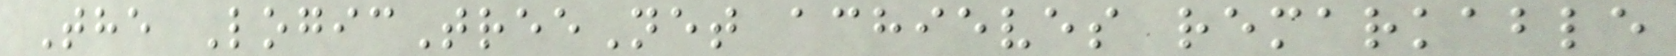The LogicTreeNet achieves remarkable
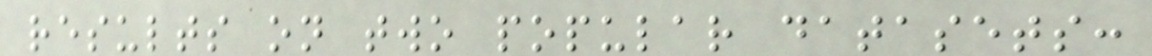results on two popular datasets:
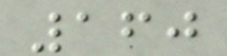160
